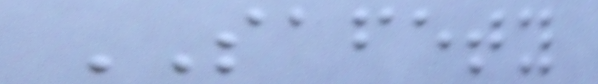SAFETY
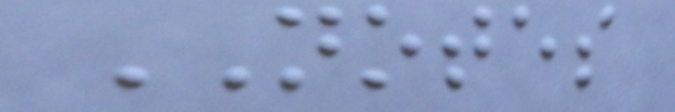NOTES
